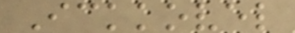Ickkovel
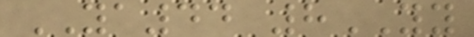YA44 8YY
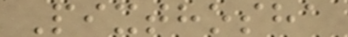Pixthosha
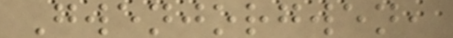Gwenjorgwen,
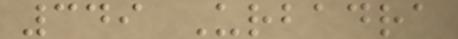349 Urbadra
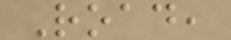Road,
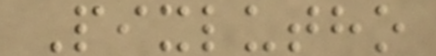Pixlutho
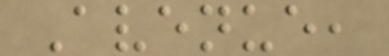Avenue,
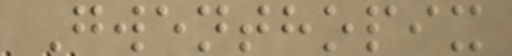Gwenthopix
